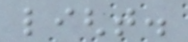light.
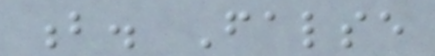b. False
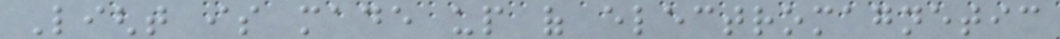Light is made up of electromagnetic
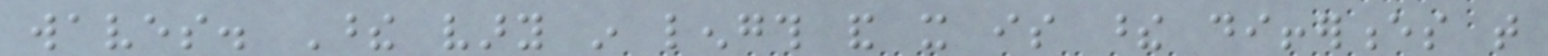waves. These vary in length and it is these differences that
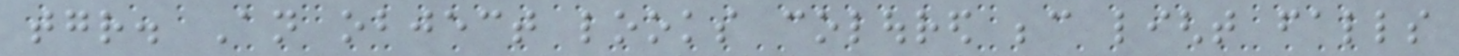together. An object looks coloured because light falls
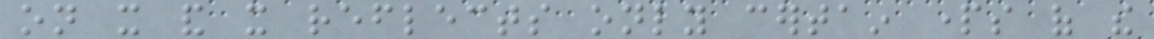on it and it reflects only certain parts of the
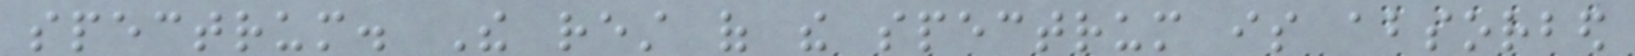spectrum. The rest of the spectrum is absorbed
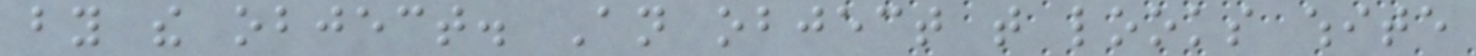by the object. An object that looks white
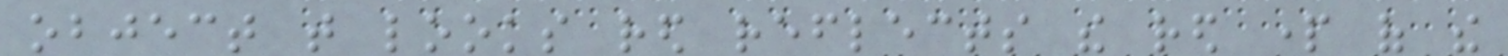object that looks red reflects the red part of the
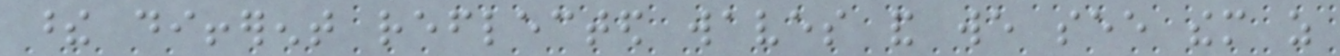these different reflected waves and we see them as
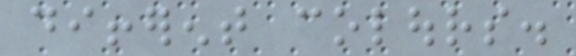different colours.
